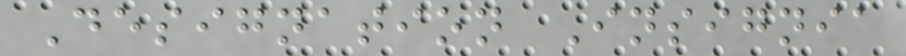Designation Insignia
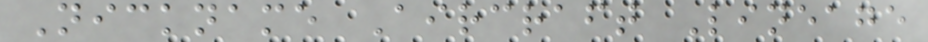Nickname Aircraft Lineage
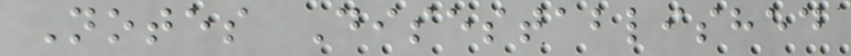Notes Disestablished
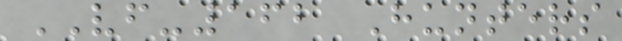VF-162 Hunters
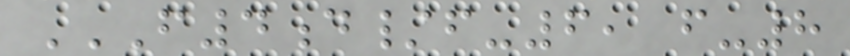F4D/F-6, F-8
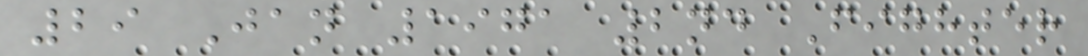29 Jan 1971 2nd Fighter
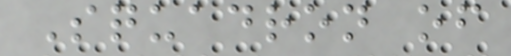Squadron of
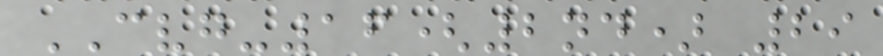CVG-16(2nd) 29
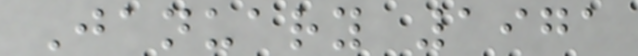January 1971
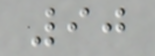90
